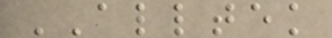ALLTEK
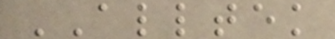ALLTEK
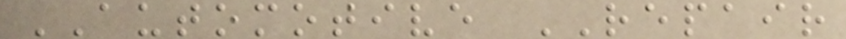AUTOMOTIVE REPAIR
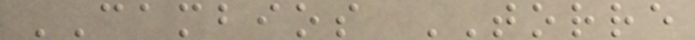CAMBIOS TORRE
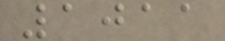1011
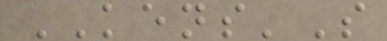KENS'S
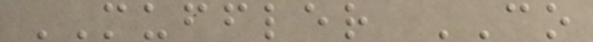MUFFLER CO
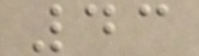43
